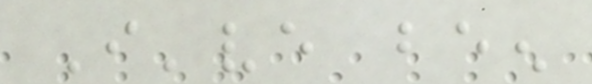I've been
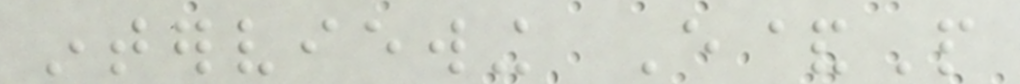interviewing E&P
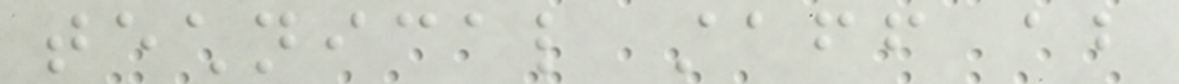technical staff about
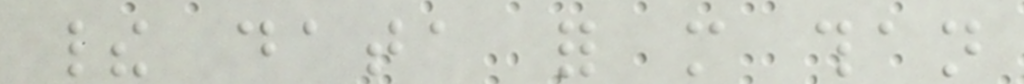their data for more than
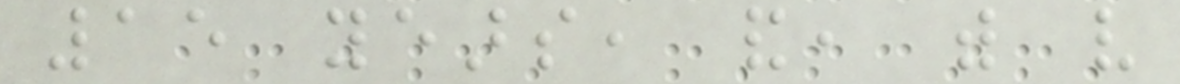15 years, and, with very
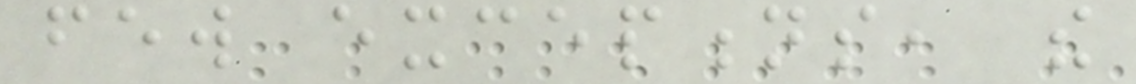few exceptions, the
